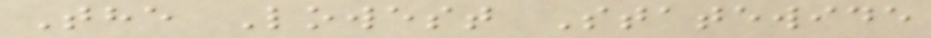The Lowest Statewide
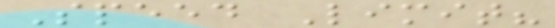Speed Limit?
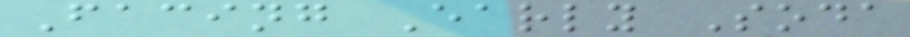Facing Early Soda
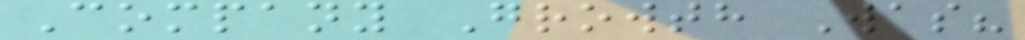Company Growth Was?
